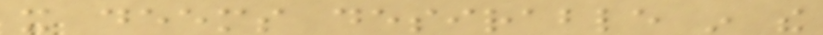it deems desirable in the
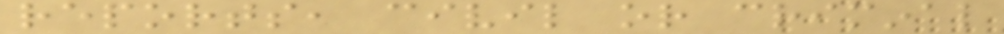reports, civil or criminal
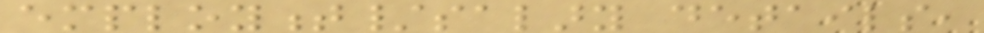employment/salary details,
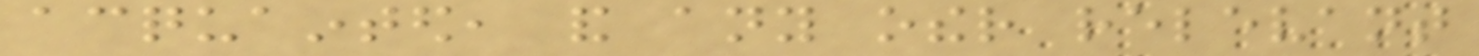acquainted, and any other relevant
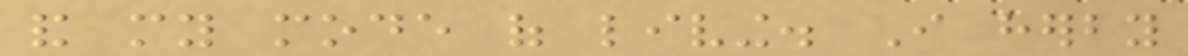and my mode of living. I herby
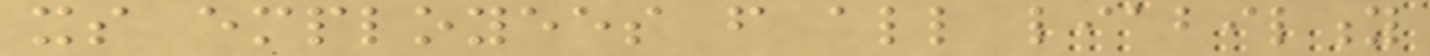its employees from all liability
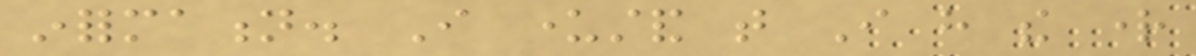information. I understand that I have the right
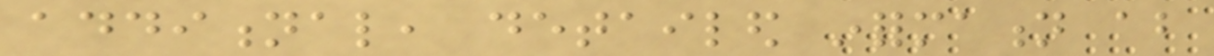additional, detailed information about
